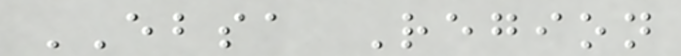EBSA Region
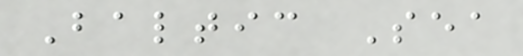Baltic Sea
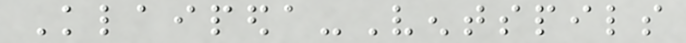Klaipeda-Ventspils
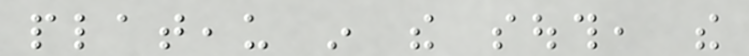plateau in the south, the
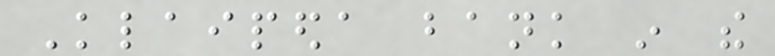Klaipeda bank in the
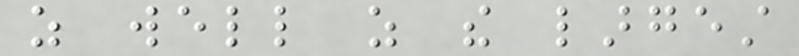as well as the largest
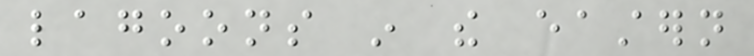lagoons in the eastern
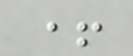+
